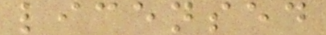licensed
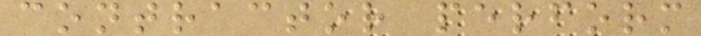contractor perform
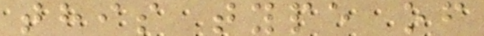this type of
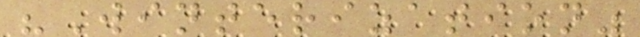"Winterization"
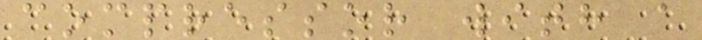compressor with a
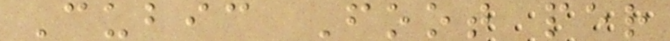Cubic Foot per
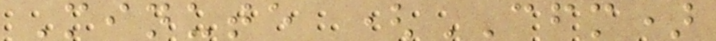Minute (CFM)
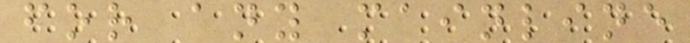for any mainline
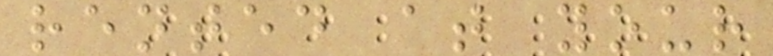rented at your
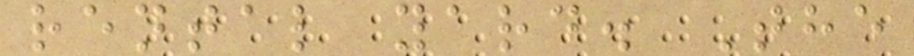rental yard. The
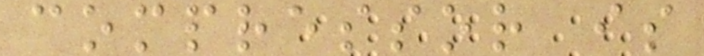compressor is
